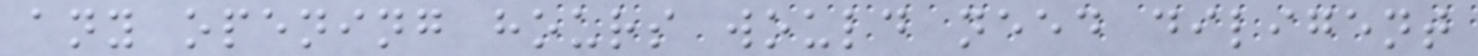any opening hours would need diligent
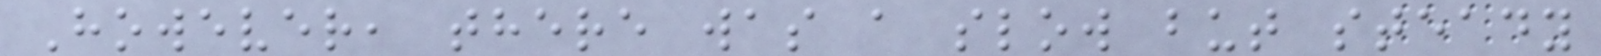However, there was a slow but steady
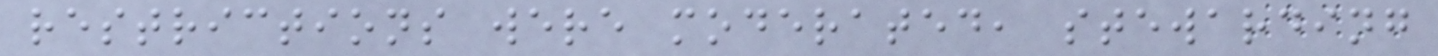restrictions were moderated, stewarding
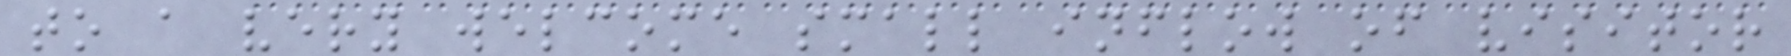to a very welcome small inflow of visitor
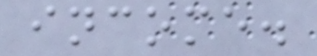income.
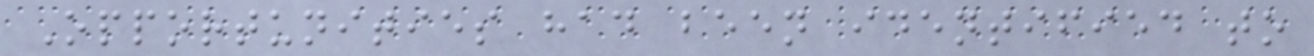Opportunities had been identified to
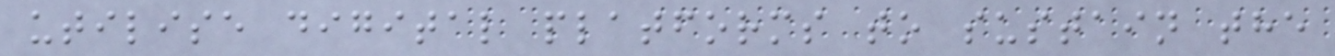utilise digital platforms to sustain the
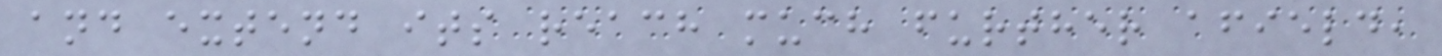and extend its reach much further afield,
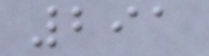291
